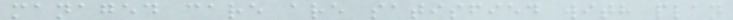managed care are satisfied with plan
